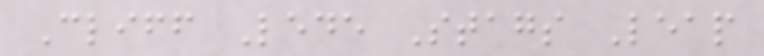Cliff Lede Stags Leap
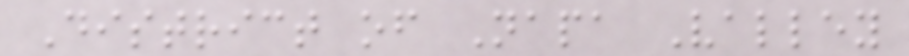District of Napa Valley
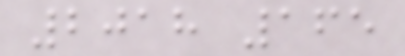2018 165
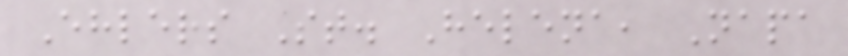Ehlers St. Helena, Napa
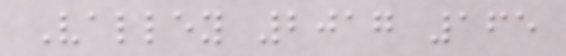Valley 2017 165
